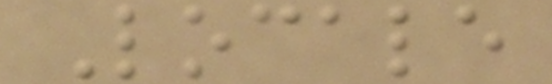Locale
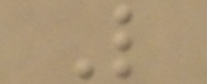L
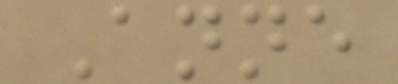Anne
